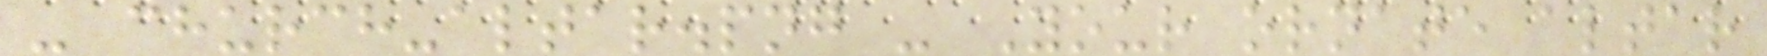- church-altar.png - Your ornate altar
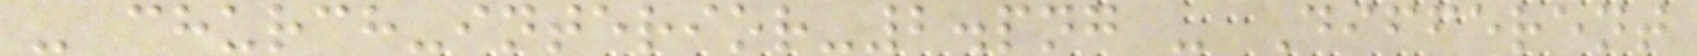- church-interior-2.png - Different
